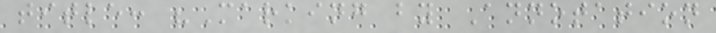title: "Marking by Annotation
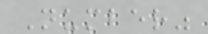Number"
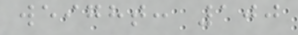weight: 100
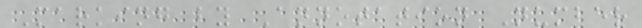Marking by Annotation Number
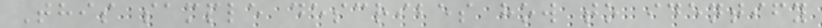This sample describes how to identify
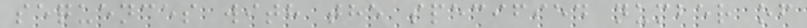sequences with the specified number of
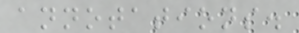annotations.
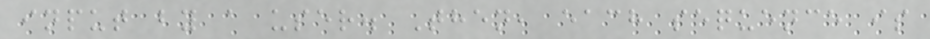input by a user. Then, each sequence is
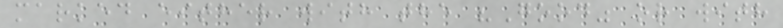marked either with the "Good" or with
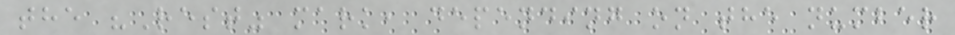the "Rest" mark, depending on the number
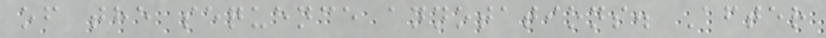of the sequence annotations. After
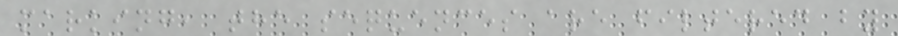marking, the sequences are filtered by
